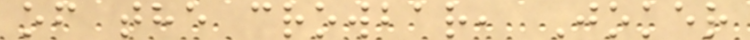of the crowbar, Joker
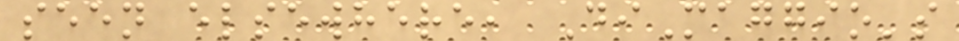seen elsewhere, DiMaggio's
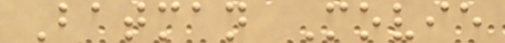Batman Movie
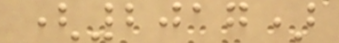(2017)
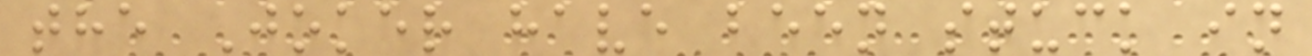the Joker have been stuck in
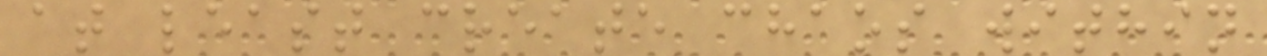at least create chaos within
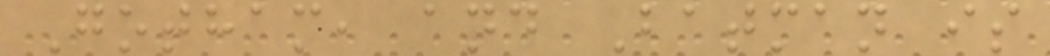Gotham, and Batman is
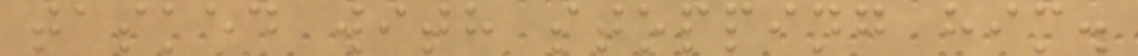tasked with stopping him.
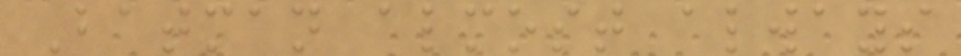Batman almost always
